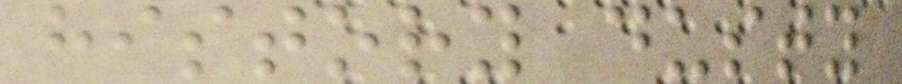history dusty
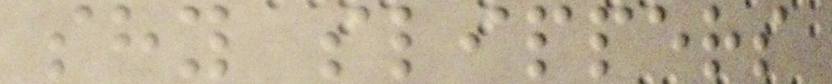shy slippers
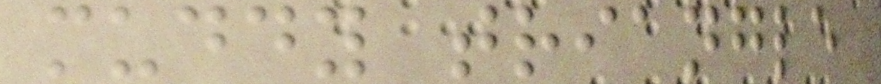muddy triangle
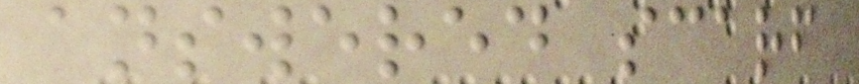answered scarf
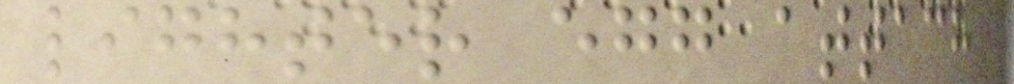lighter egg attach
